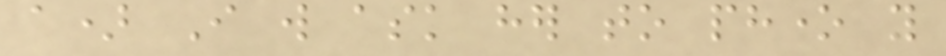a) I will ask her to phone you
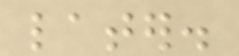later.
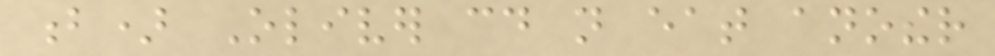b) Oliver could not eat another
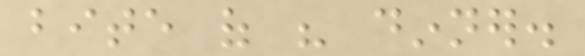bite of his dinner.
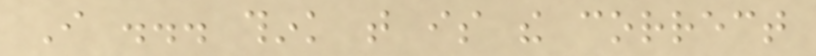I ... think that is the correct
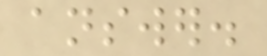answer.
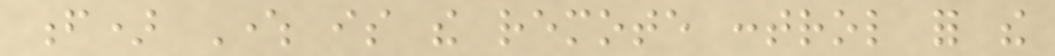f) Where is the remote control for the
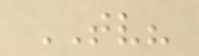TV?
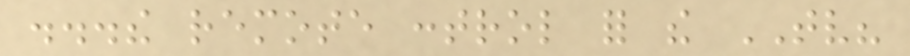...the remote control for the TV?
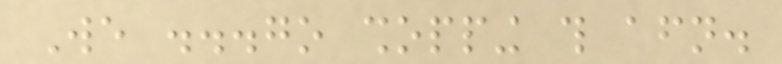We ...go shopping this afternoon.
